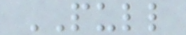PULL
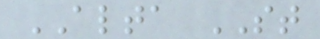ALTA ST
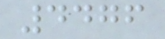4476
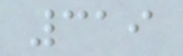319
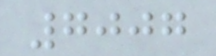7007
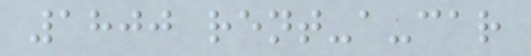1800 rent-a-car
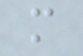m
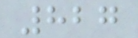827
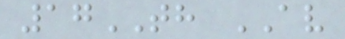17TH AV
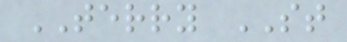TERRY ST
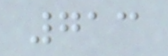713
